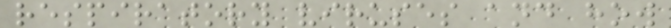respiratory viruses and how
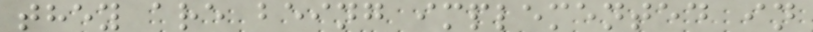they are being implemented in
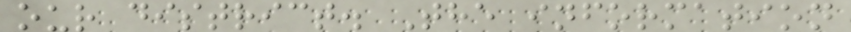our district. The information
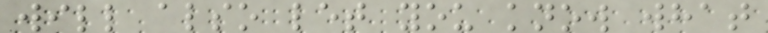will also let you know what
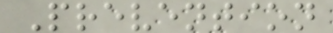Prevention
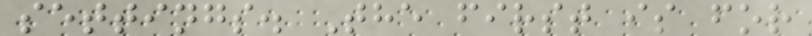settings. The first is for
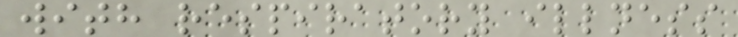with respiratory illness
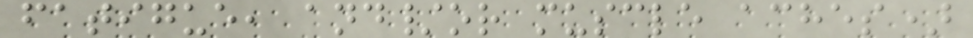fatigue, and/or muscle aches)
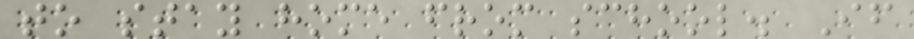to stay home from school. If
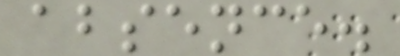absence.
